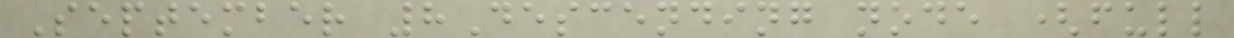September 8Descending node (full
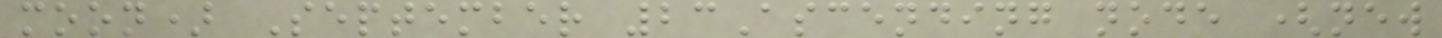moon) September 23Ascending node (new
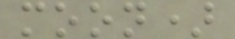moon)
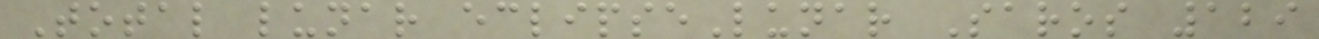Total lunar eclipseLunar Saros 129
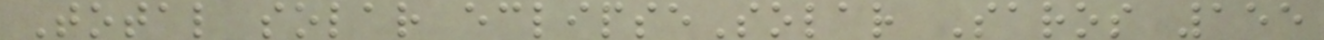Total solar eclipseSolar Saros 155
